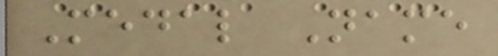Medal Name
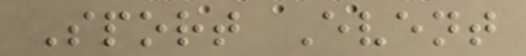Sport Event
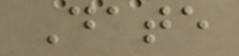Date
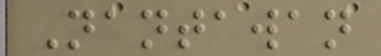Nantawan
